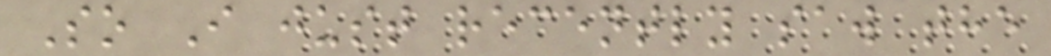So I just recently saw the
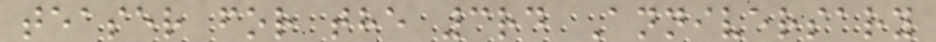teaser for the 3rd Anniversary
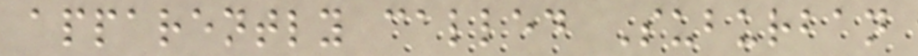apparently called Suburban
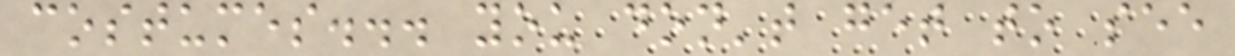costumes... you don't get to see
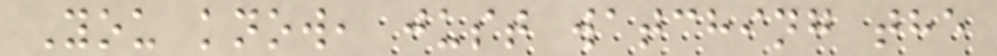You know, just watching the
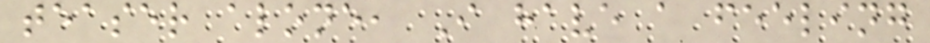teaser alone, I have a feeling
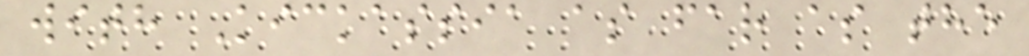with Kickassia as far as the
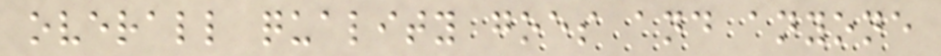overall quality goes and anyone
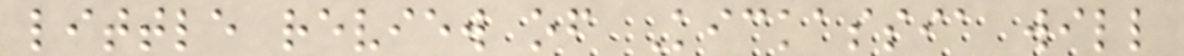little review of Kickassia will
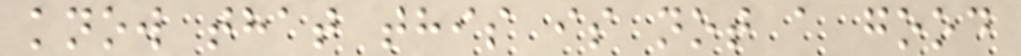know that this is not a good
